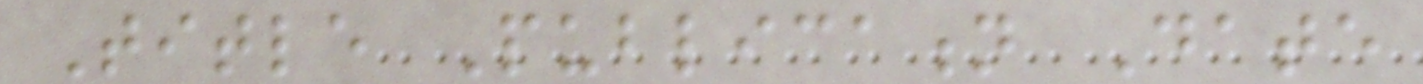Title Publication Date
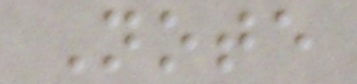Note
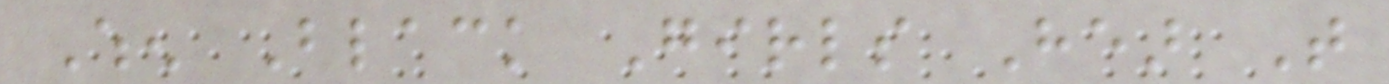When Black Girls Hear That
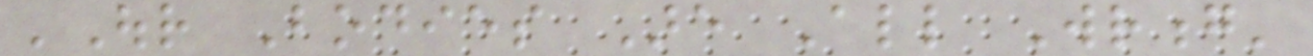'Our Bodies Are All Wrong'
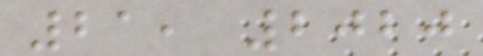21, 2020
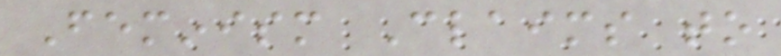Feminism Claims to
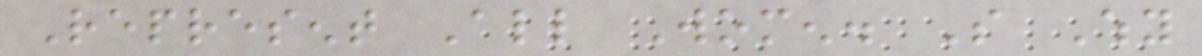Represent All Women. So Why
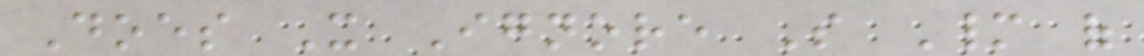Does It Ignore So Many of
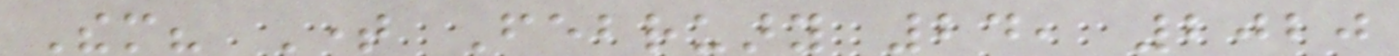Them? Time February 24, 2020
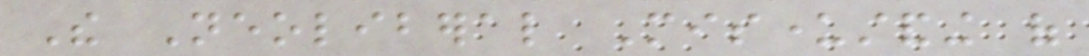The Neoliberal Misunderstanding of
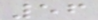56
